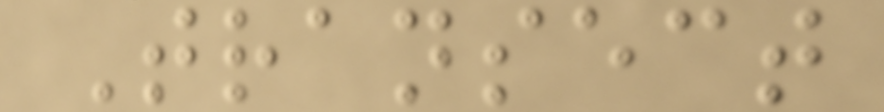Transect
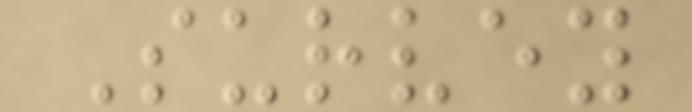Survey
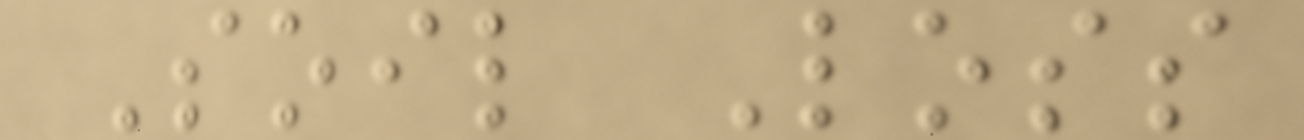Soil Loss
